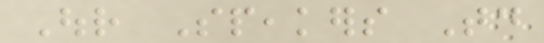Our Speakers Today
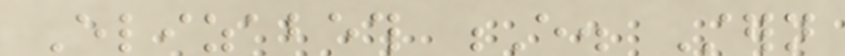Elizabeth E. Stern
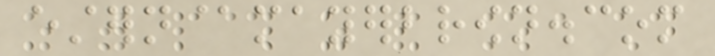estern@mayerbrown.com
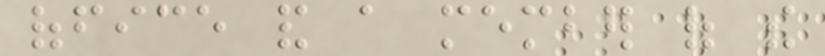office and a member of the
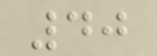40
